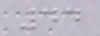44
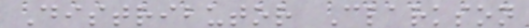Distributor Clarkson
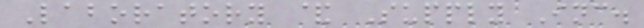Laboratory & Supply Inc.
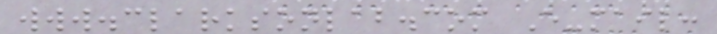www.clarksonlab.com E-mail:
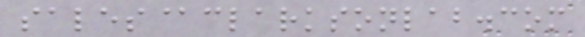sales@clarksonlab.com
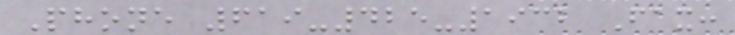Phone 619-425-1932 Fax:
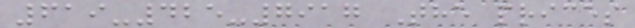619-425-7917 The prices
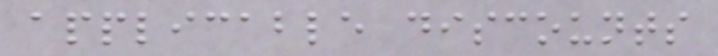applicable discounts
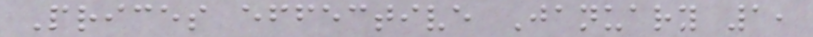Prices effective January 1,
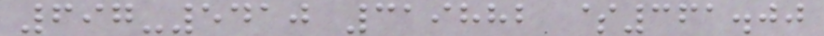697-5410 319882 $361.00
